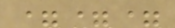===
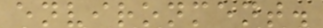environment.
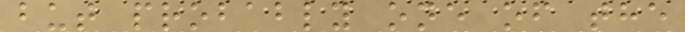but probably one of the
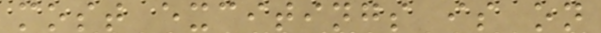most excitings is on
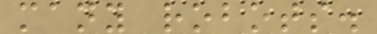many robots.
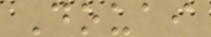Douai
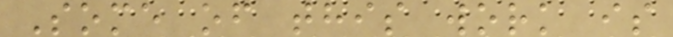Some of this work is
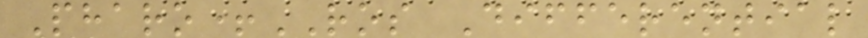Pharo+ROS Differential
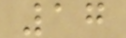17
